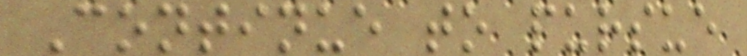Continue to pursue
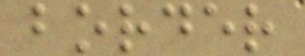border
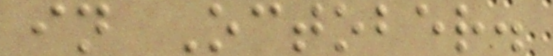in October.
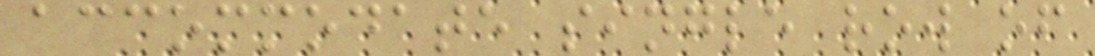accommodate single row of
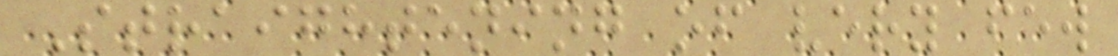Straightening of very few
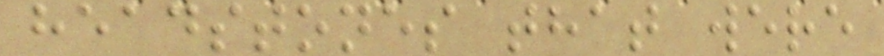headstones that were
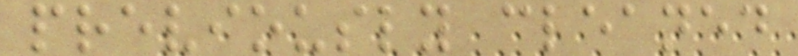previously cleaned
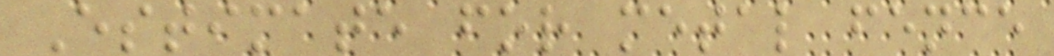Estimate for metal fence
